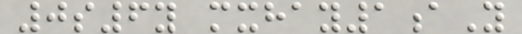0s6y mxhay1aY
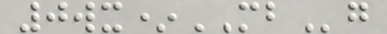0wx*MBg
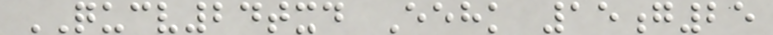QUCV24txd Eehk 15g25
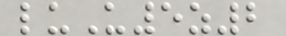luU5z2
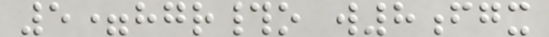5=hgr#o w8fgx
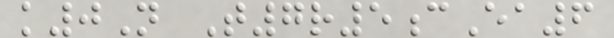k0N T7r5cEa6
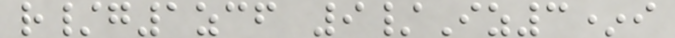r/g1zcf 9/Iz3*i
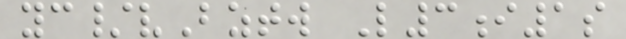yc/vBztw L3i1s
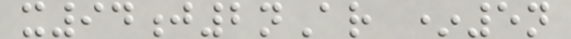x94j2nAr *5n
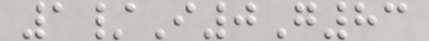1/I0G83
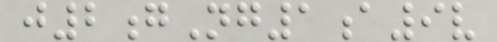j2gNg1a9v
